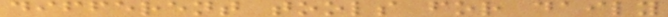different tools for daily
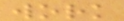work
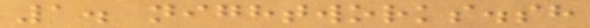1. nightworks.sh
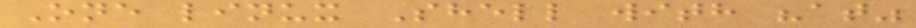One linux Shell with "at"
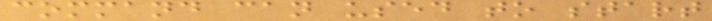command can used to start
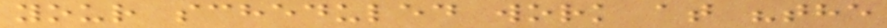your scheduled work at "the
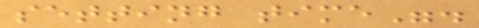setting time".
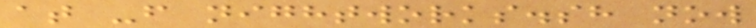at -f nightworks.sh now
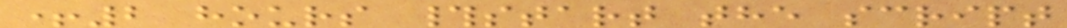+2 hours #start the script
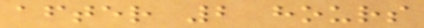after 2 hours
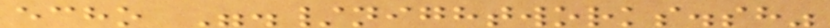echo "./nightworks.sh"
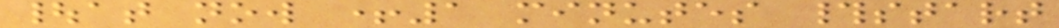|at now +1 minutes #start
